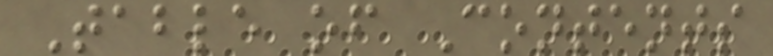Table of Contents
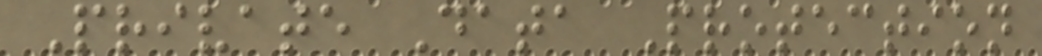Private Data Protection
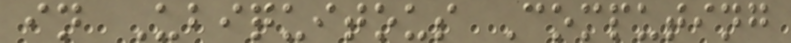in Ubiquitous Computing
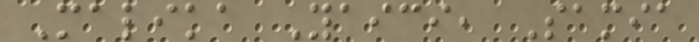Malika Yaici, Samia
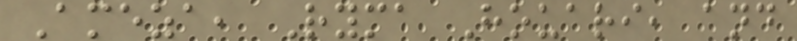Ameza, Ryma Houari, and
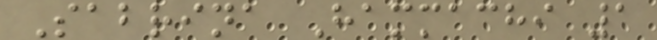Sabrina Hammachi 1
